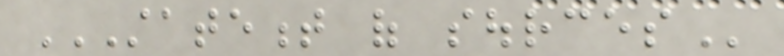STATEMENT OF SOURCES
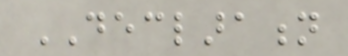DECLARATION
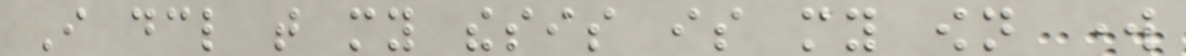I declare that my thesis is my own work
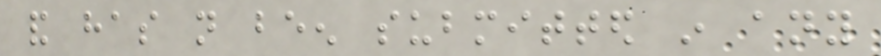and has not been submitted in any
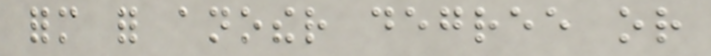form for another degree or
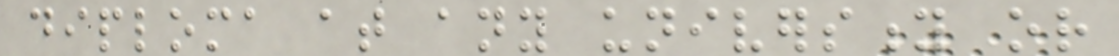diploma at any university or
